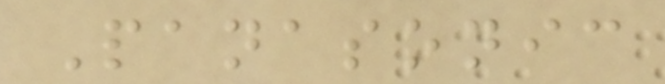Panasonic
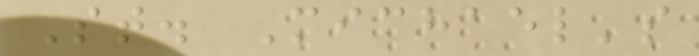St. Michael's
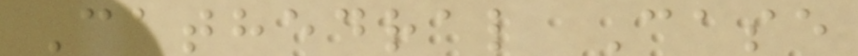Cathedral Case
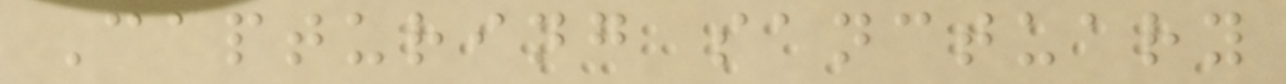Capturing sanctuary
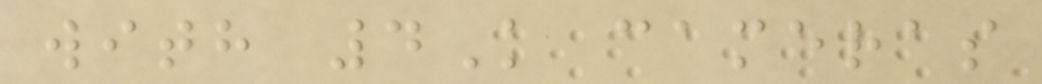with 4K cameras
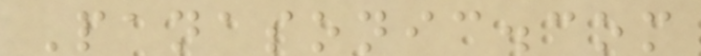Panasonic.com
